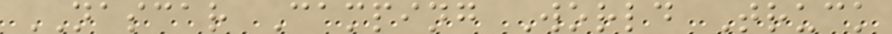NASCAR Camping World Truck
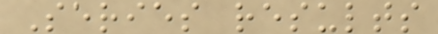Series results
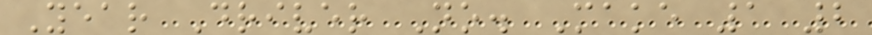Year Driver No. Make 1 2
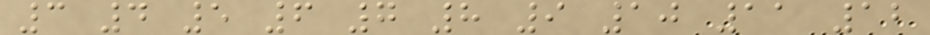3 4 5 6 7 8 9 10 11 12
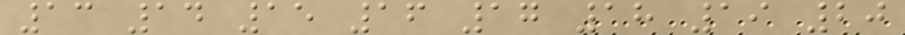13 14 15 16 17 18 19 20
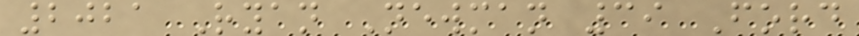2021 Ryan Newman 39 Ford
